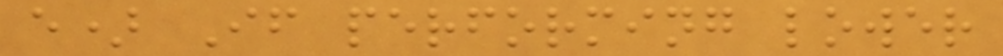e) If performing lower
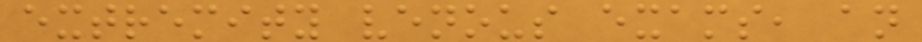extremity venous exams, an
